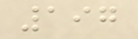197
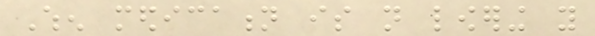When medication is not lowering you
